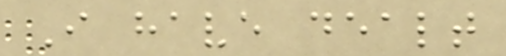I have dealt
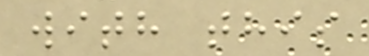with this
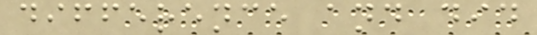difference and did
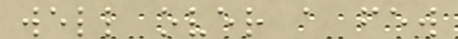well over a few
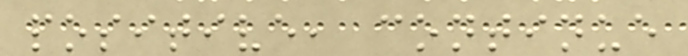positive, continue
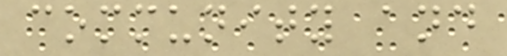community and
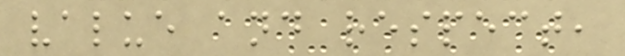value and respect,
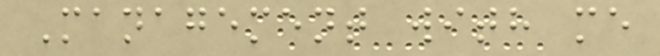Management with me
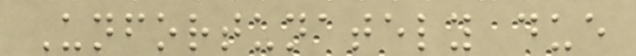Unfortunately due
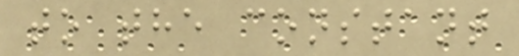to the constant
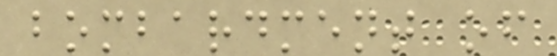bombardment of
